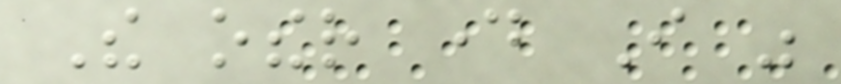The other day I was
